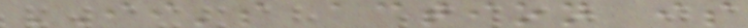II's action is
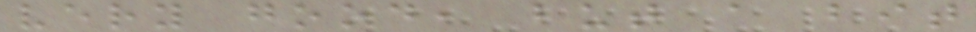very good, but a bit
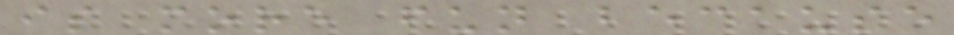is more fun because
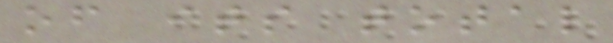of its total
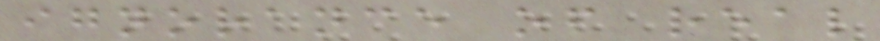ignorance of real
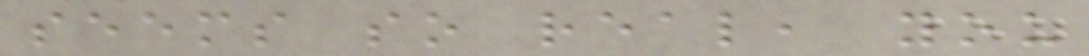seems so real, you
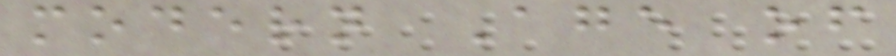modern Age of
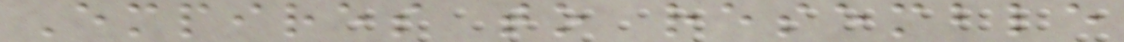Empires to resemble
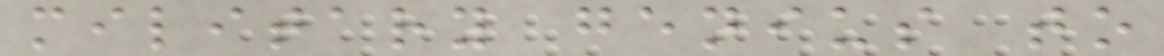military genius to
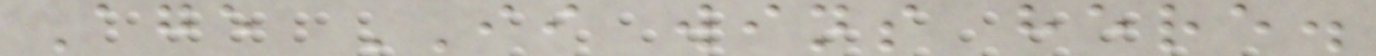Age II wins here.
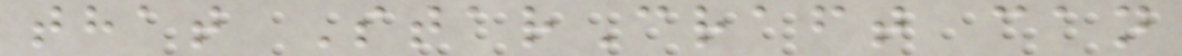that StarCraft can
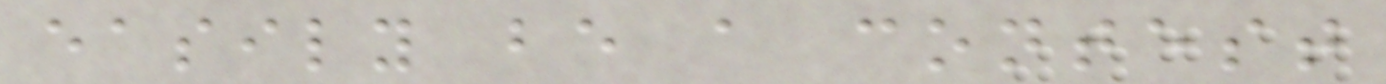easily be a contest
